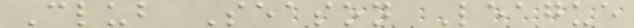Club Season League
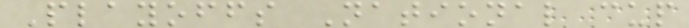Playoffs National cup
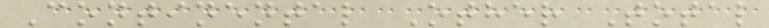Continental Other Total
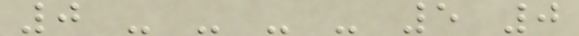0 - - - - 5 0
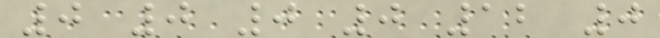0 0 0 0 12 0
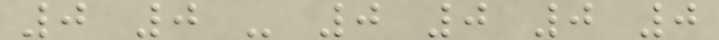0 0 - 0 0 0 0
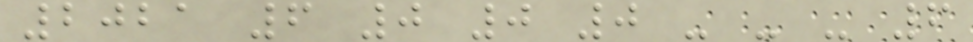2021 6 0 0 0 - - - 6
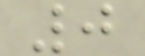0
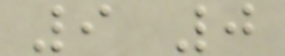9 0
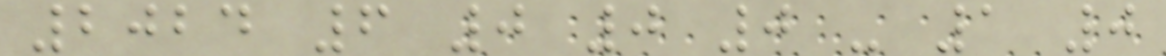2024 6 0 0 0 - 1 0
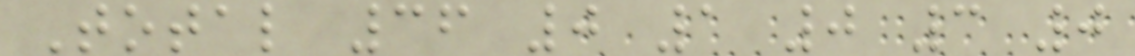Total 36 0 1 0 3 0
